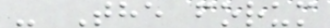- The forum
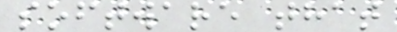software that
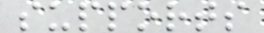supports
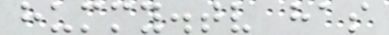hummy.tv has
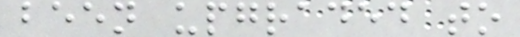been upgraded to
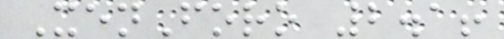XenForo 2.1!
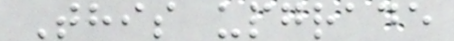This upgrade
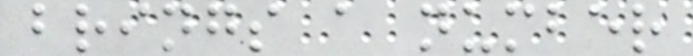brings a number
